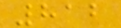812
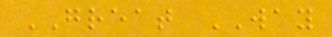GREAT WAY
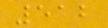512
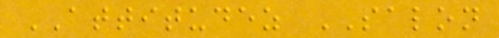ATTITUDEZ SALON
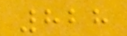828
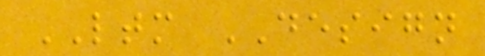LTM DESIGN
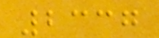2337
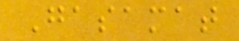Gasamat
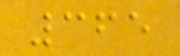365
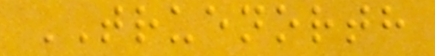TRUENORTH
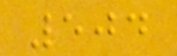504
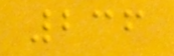236
